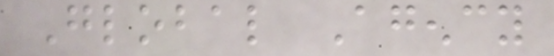Global Agency
